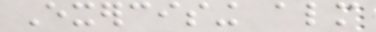Exercising almost
